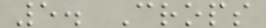5. Crops
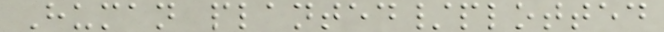Human planted/plotted
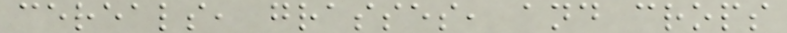cereals, grasses, and crops
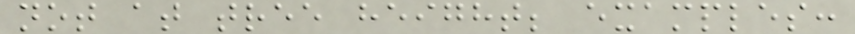not at tree height; examples:
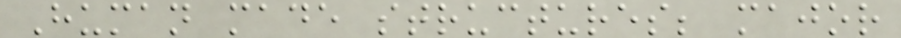Human made structures; major
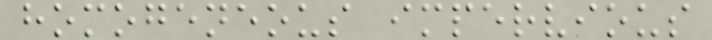homogeneous impervious
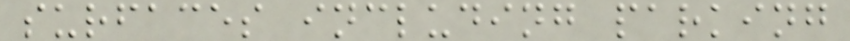surfaces including parking
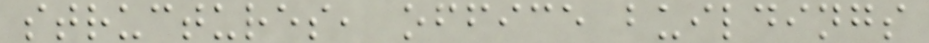structures, office buildings
